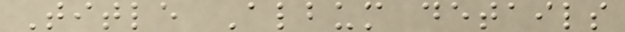Title Album details
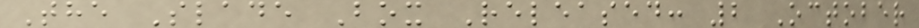The Slade Box Released: 2 October
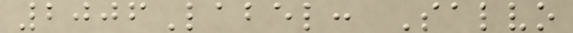2006Label: Salvo
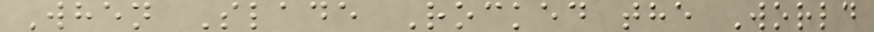When Slade Rocked the World
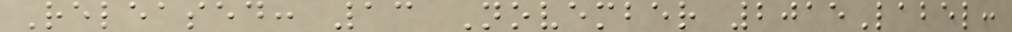Released: 13 November 2015Label:
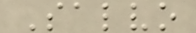Salvo
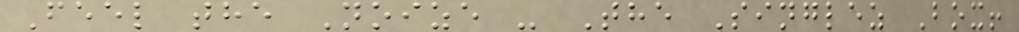Feel the Noize - The Singlez Box!
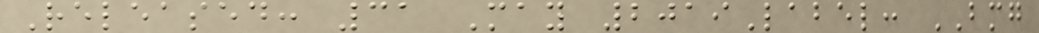Released: 31 May 2019Label: BMG
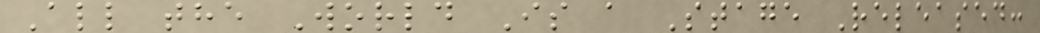All the World Is a Stage Released:
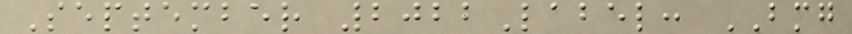September 2022Label: BMG
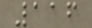116
